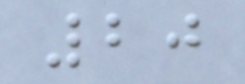20
